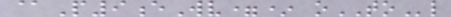@P9eWv=* oTOl
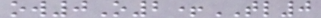ow0O2+TL0
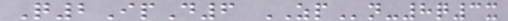Q2IpD6 ZPn-8q3x
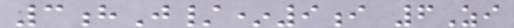3hJ/*9i 6Zi
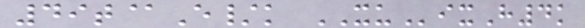49t@E/k XUixH4k
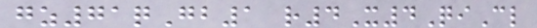gz71qGb1 r4X4QiCl
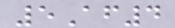5Af4
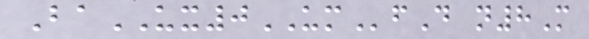BaUX0UMfD n8M
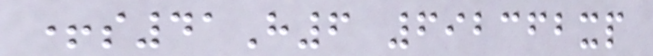+s41H6 692362xp
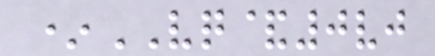*VQ&0vj
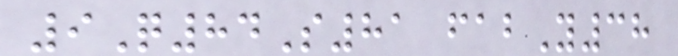9Q84S81 fabY38
